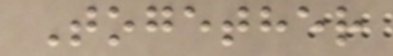Together
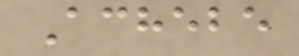Achebe
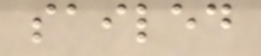sailed
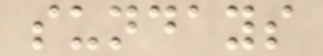sundays
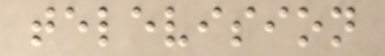television
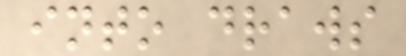into draws
